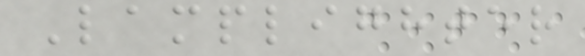Lamplighter
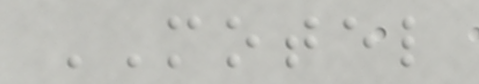MOTEL
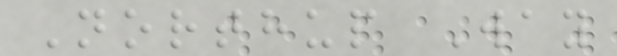Northup Way
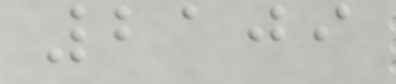2109
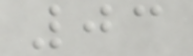03
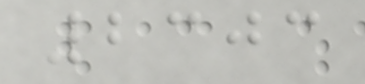2303
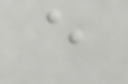e
